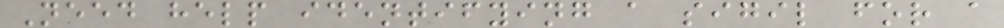Need help identifying a sigil for a
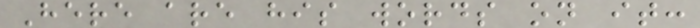Here are his words on it:
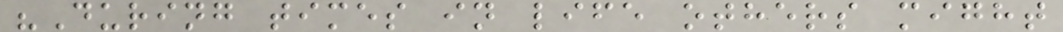"During times in life others might
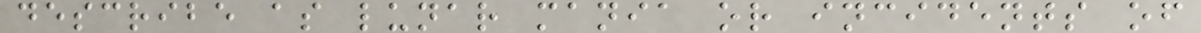describe as lunar mania or incidents of
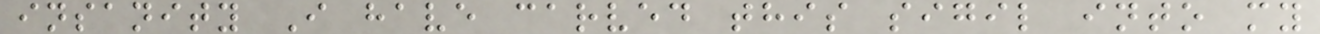insanity I have carved this sigil into my
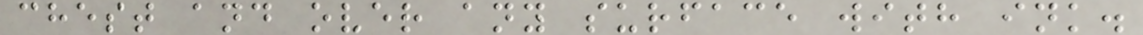chest and over any surface with ink.
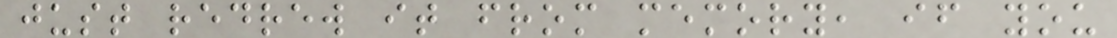just redrew it from memory, if you
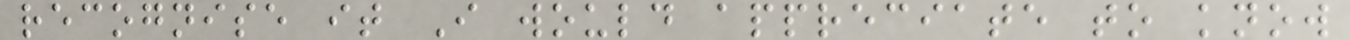recognise it I would appreciate to know
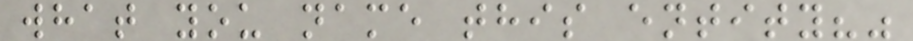what you name this entity?"
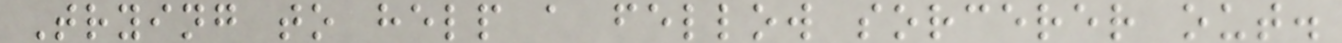Trying to help a fellow sorcerer out.
